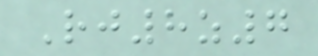Rj8z7
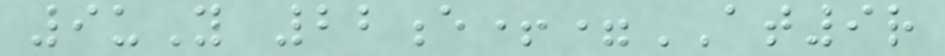9uY 22e+=AT9r
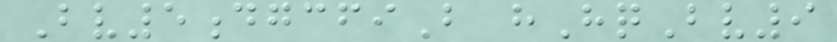Bv5dgcfiB hHqBv9
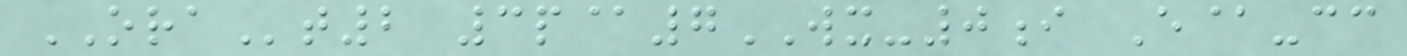ORAt2 3p@7WX-0i E@-cc
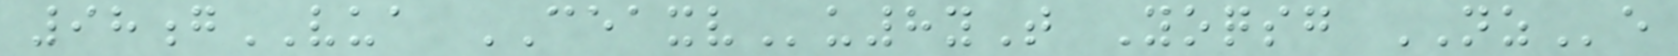98gVUA CEAXVu8yT Yoqsg NZe
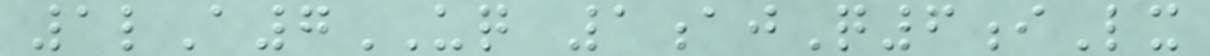1lA7UQ 1ajQ6iLx
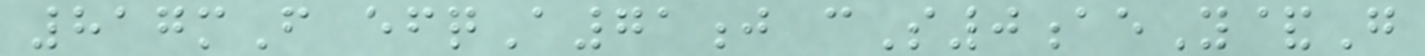817mF efqA71j cS0aeY&G
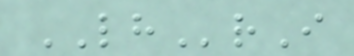LHrI
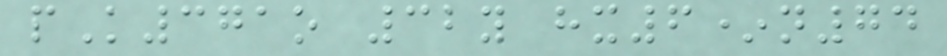pK371o 32y hx6*n74
